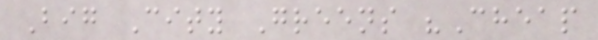Big City Greens "Cheap
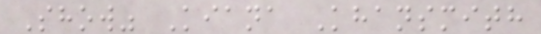Show" Kiana Khansmith
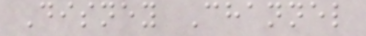Disney Channel
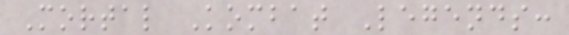Mortal Kombat Legends:
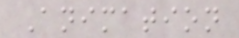Animation
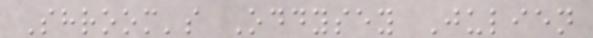Shroom's Oddysey Julien
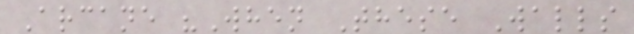Arcane "When These Walls
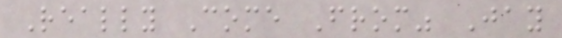Really Come From" Jay
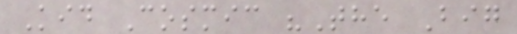Kid Cosmic "The Big
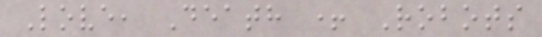Love, Death + Robots
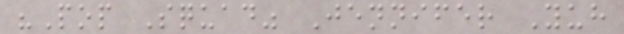"Pop Squad" Jennifer Yuh
